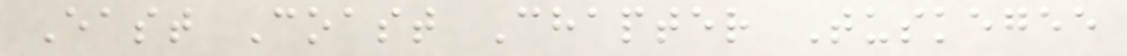East Coast Chapter Tuskegee
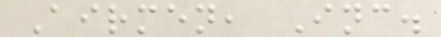Airmen, Inc.
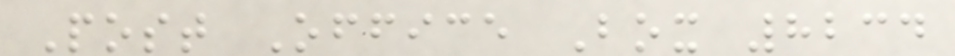Post Office Box 8234
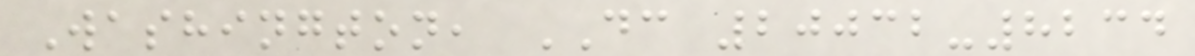Washington, DC 20032-8234
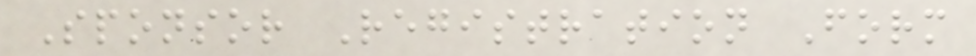Sponsor Registration Form
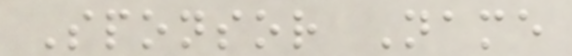Sponsor Name
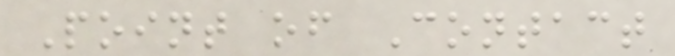Point of Contact
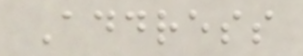Address
